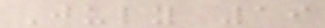July 19
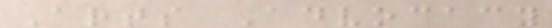Arts Advocacy
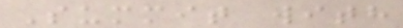Summit with
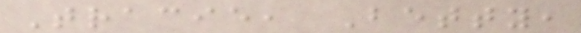Tracie, Betty,
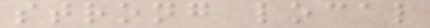strong local
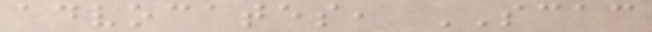advocates, SCAC
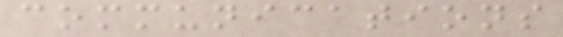communications
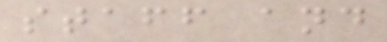staff and
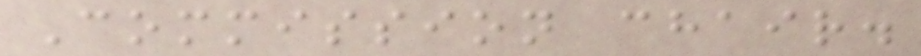Commission chair.
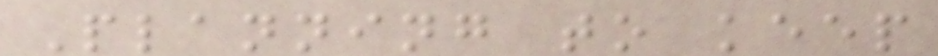Planning to keep
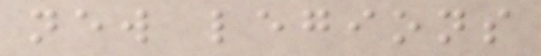new legions
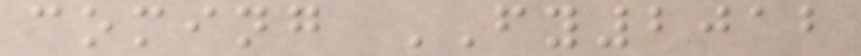coming FY2012
